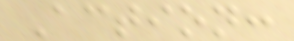Action:
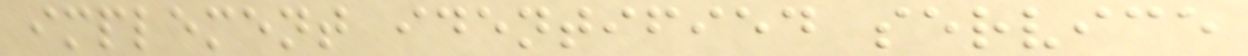implement identified service
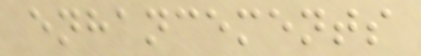enhancements
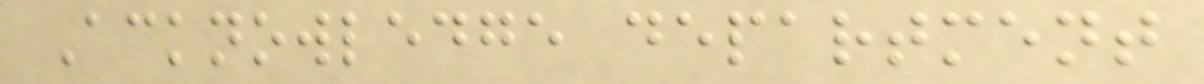Acknowledge department
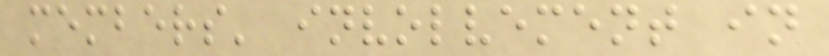members' involvement in
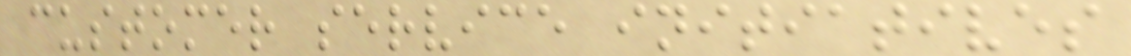customer service initiatives
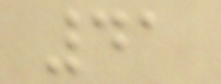41
